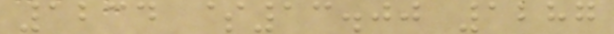1234 $13.00 1287
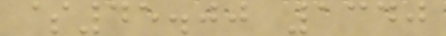$45.00 1340
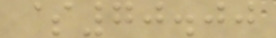$70.00
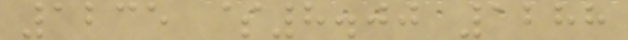1235 $8.00 1288
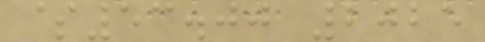$53.00 2025
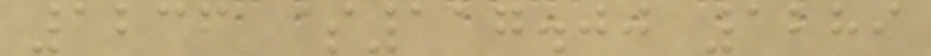1236 $117.00 1289
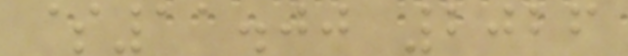$11.00 2026
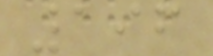196
